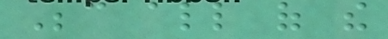Because all of the
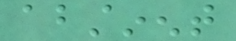abstinent
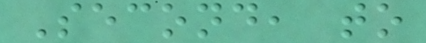Second, to
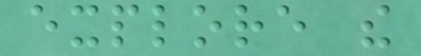explore the
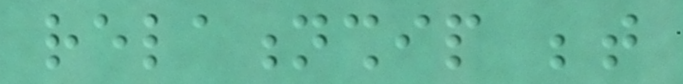relationship between
